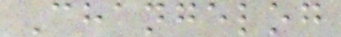Changelog
